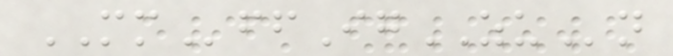MMffIgZUn
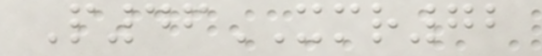P46XMR72
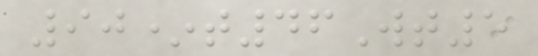90*t46Wt5
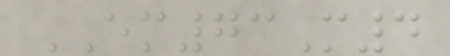EM73M4
